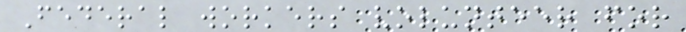Federal workers volunteer for
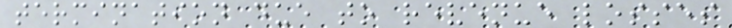termination due to revenue losses
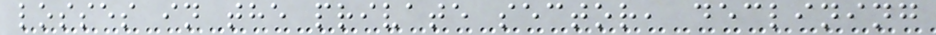losses in the private sector, declining
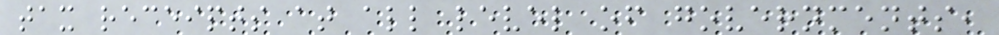tax receipts at all level of governments,
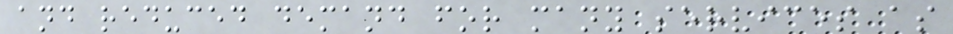and reduced demand for many services as
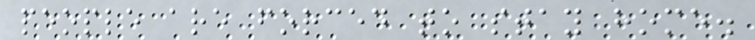people are forced to stay home.
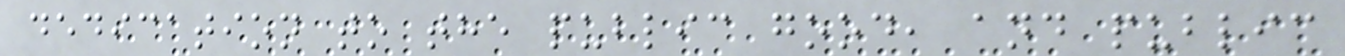dedication to the public good, and public
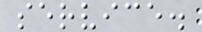service.
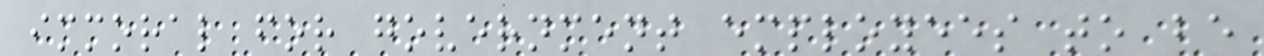immoral for government employees to be
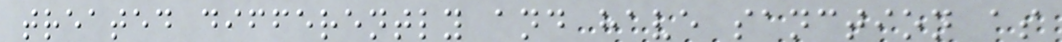treated differently and have sanction as
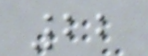22
